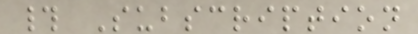# Subscription
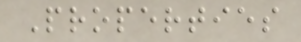Properties
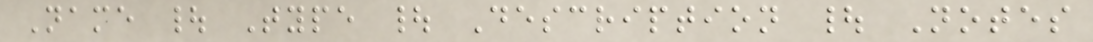Name | Type | Description | Notes
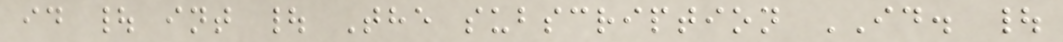id | int | The subscription ID. |
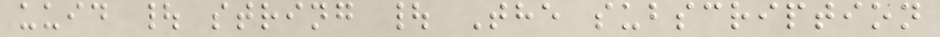uuid | string | The subscription
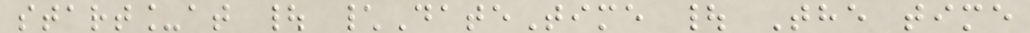start_at | \DateTime | The time
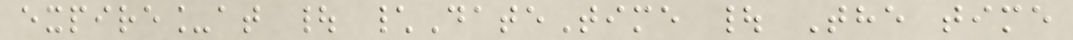expire_at | \DateTime | The time
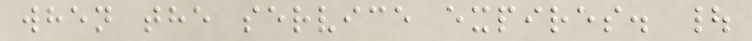when the service expires. |
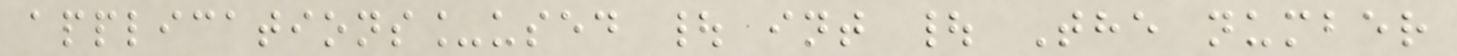applications_used | int | The number
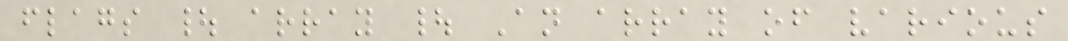flags | array | An array of various
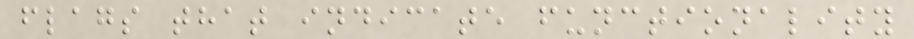flags that indicate functionality
